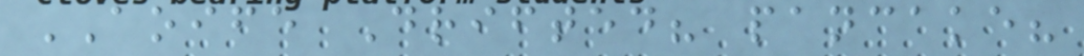AOIFE Drifted? pancake?
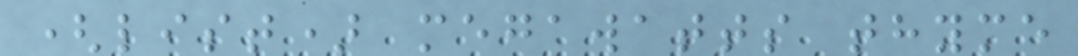(list) megawatts thyme
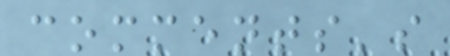comments's
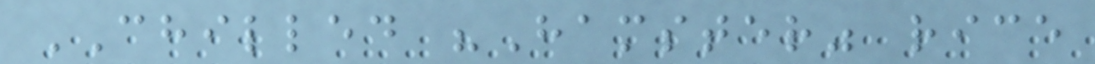CHILLED "Hamster" rice
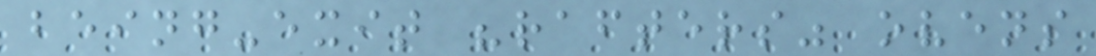being-exit "rafters" ovens
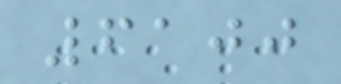6100
